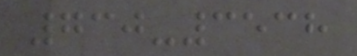730-3538
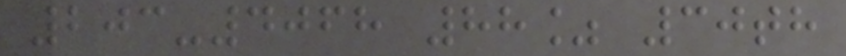203-4068 88% 30th
